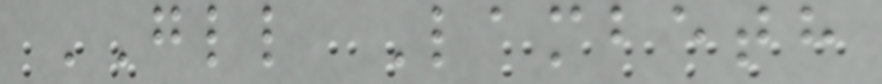GLL Lambeth
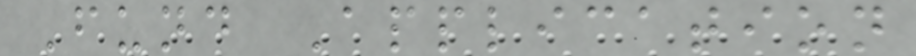Fund Application
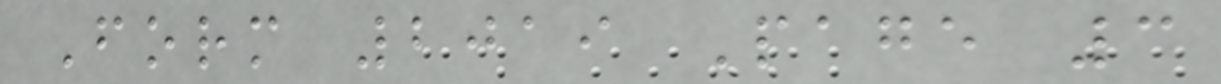Form 2019 Page 3
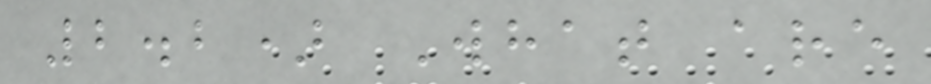2.2) What are
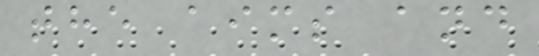the aims and
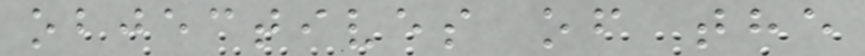objectives of the
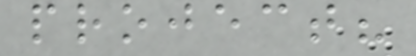project?
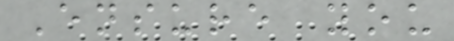Ensure you
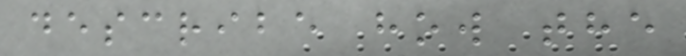describe how the
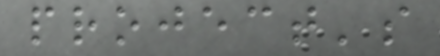project's
